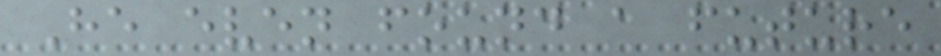He even found a future
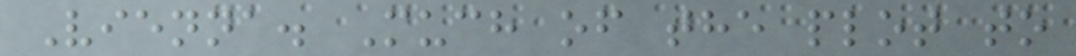Vienna. Much of the plot to
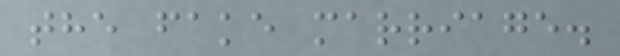the fake marriage.
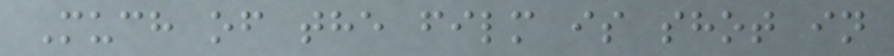Much of the film is shot in
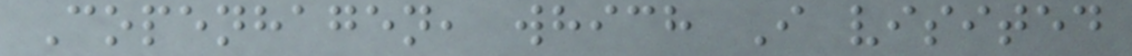Copenhagen, which I visited
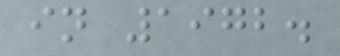in 1972.
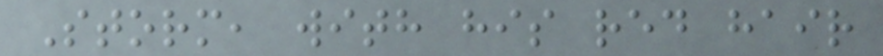Storm, with his red hair
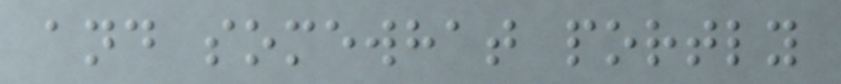and somewhat portly
